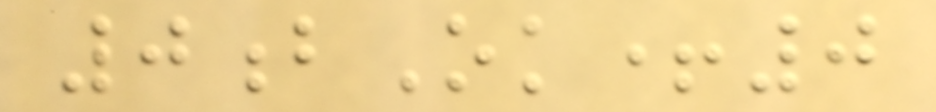0bOk+0
